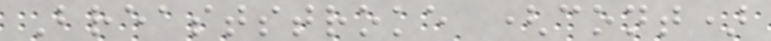Breaststroke (cont)
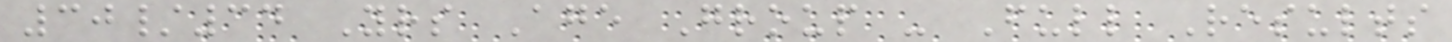30/34 Yrs Age Group - Full Results
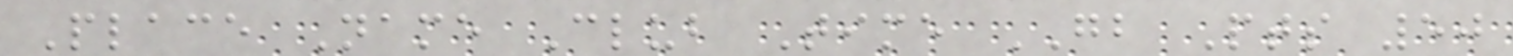Place Name Club Time GB Pts 50
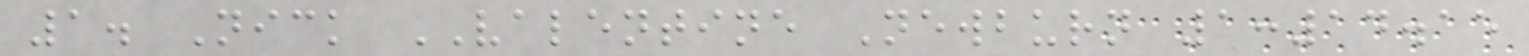1. Nick VALENTINE Newburn 1:14.15
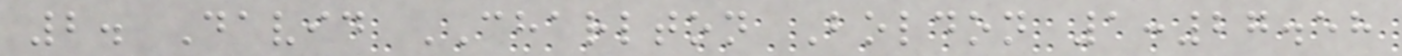2. David CHARLTON Boldon 1:27.58
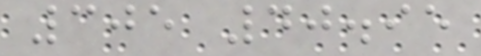305 40.95
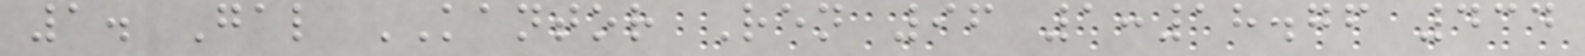1. Gal KANTOR Ren 96 1:18.76 434
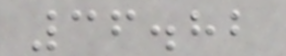36.82
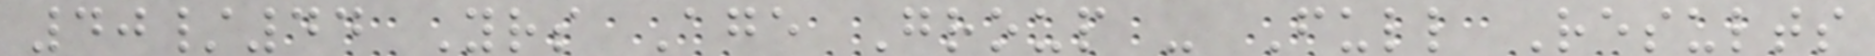40/44 Yrs Age Group - Full Results
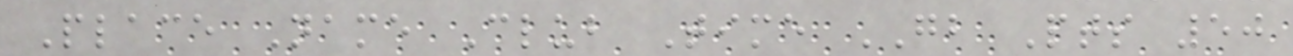Place Name Club Time GB Pts 50
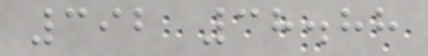392 38.88
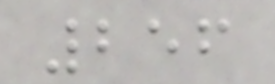256
